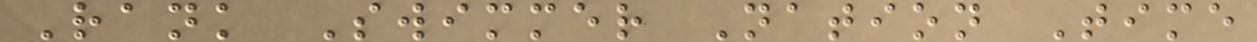Rank Swimmer Nation Time
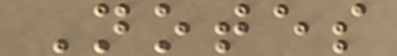Notes
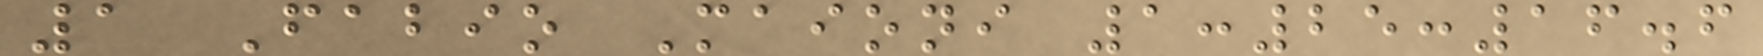1 Fabio Maioni 1:25:16.6
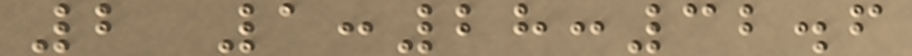2 1:28:32.6
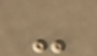-
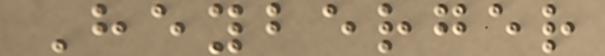Heyberger
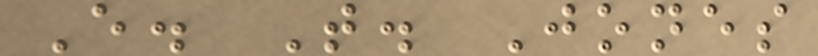E. T. Jones
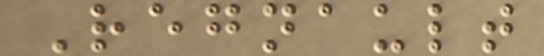Regnault
